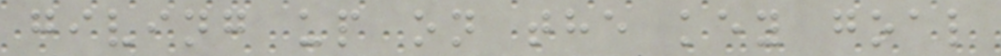giving up on the key goal
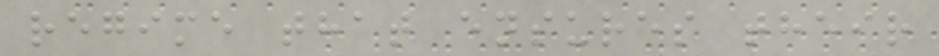regime that ensures their
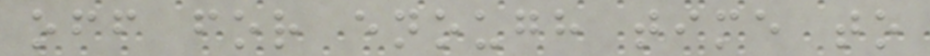off for enough time to
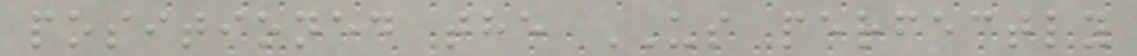positioned the US perfectly
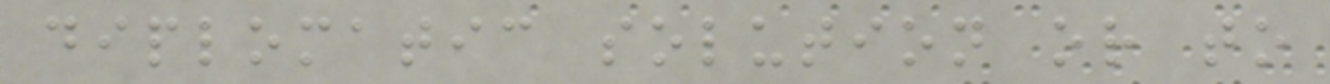diplomatic solution or to
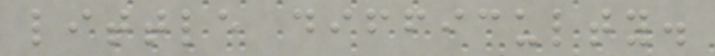little difficulty.
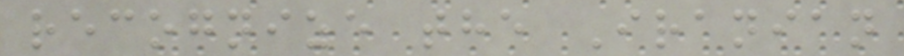recognize the Iranian
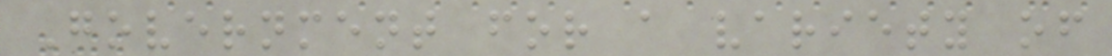Government for a variety of
